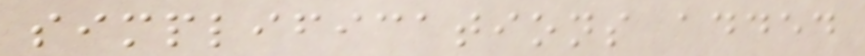simplifications added
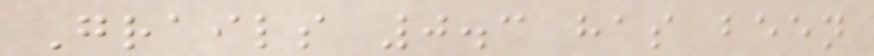Grails 0.3 has been
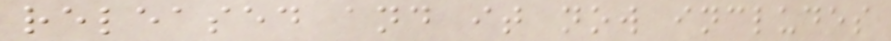released and it now includes
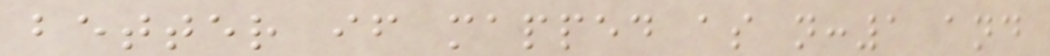better if mapped as n:1 and
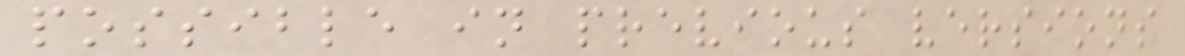possible in previous versions
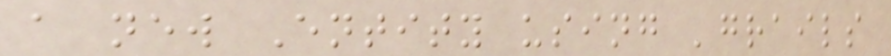a new Entity using 'grails
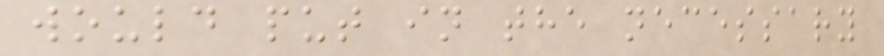would put in the necessary
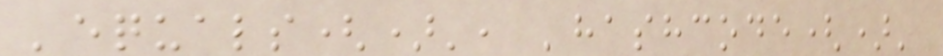'equals()', 'hashcode()'
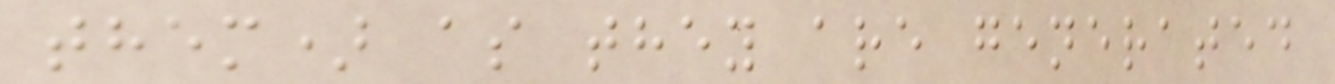them) as they are generated
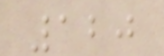120
